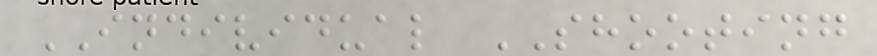INDIVIDUAL SHOOTING
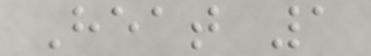Heat 1
